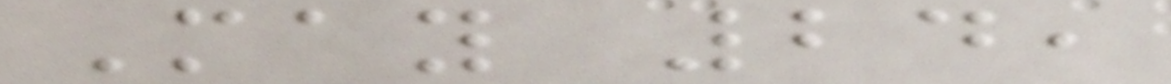May 24,
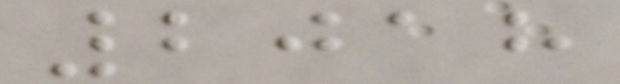2018
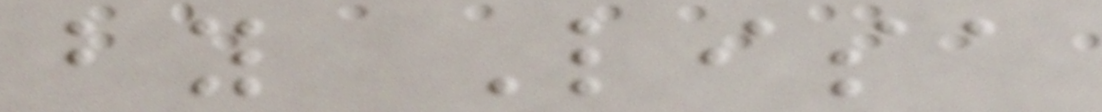by Lisa
